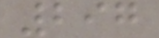297
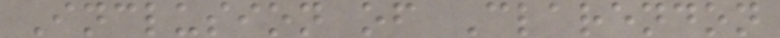Inclusion of Clarendon
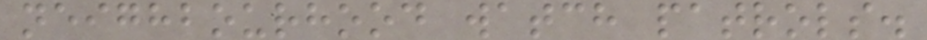neighbourhood watch patrols.
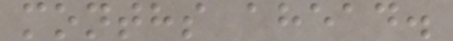months ahead.
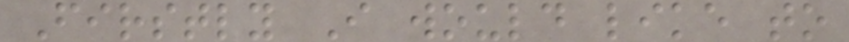Firstly I would like to
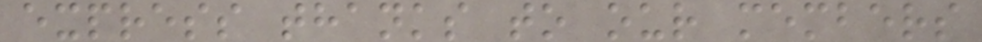express thanks to our members
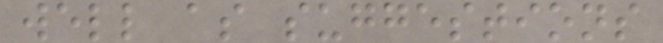well as suggestions
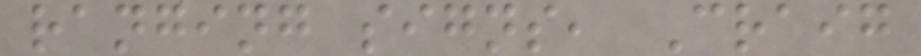ranging signs, Craig
